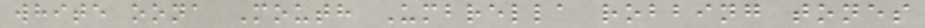white oona Mouth Umbrella robbing tones
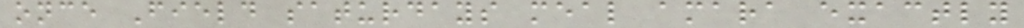once Field saturdays meal amara exactly
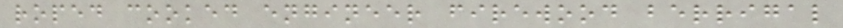roped cooked engineer firewood berrigal
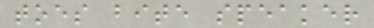toes bite speaker
